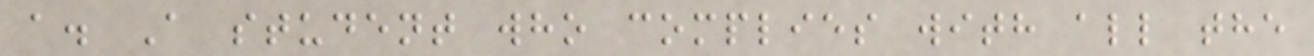a. A student who complies with all the
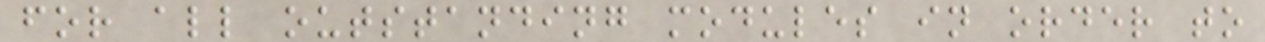for all outstanding modules in order to
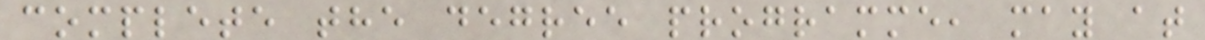complete the degree programme, may at
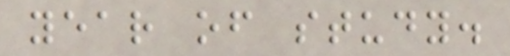year of study.
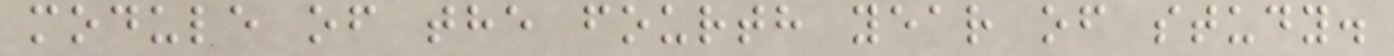module of the fourth year of study.
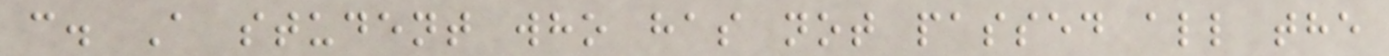c. A student who has not passed all the
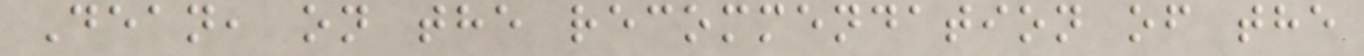Dean, on the recommendation of the
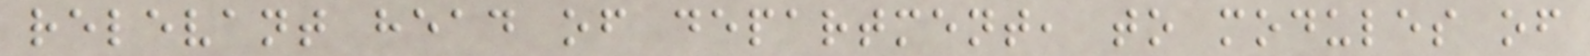relevant head of department, to modules of
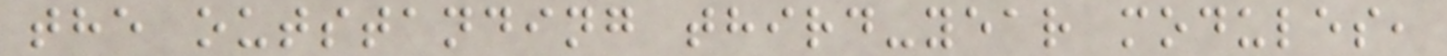the outstanding third-year modules,
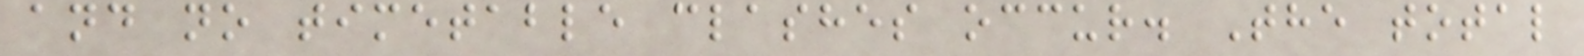and no timetable clashes occur. The total
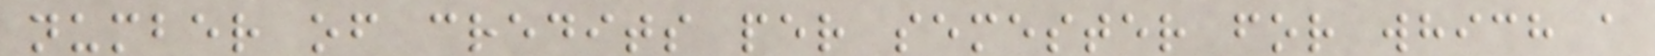number of credits per semester for which a
